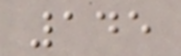145
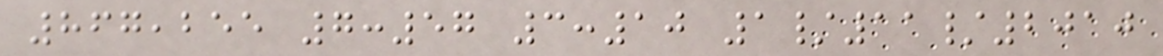867,255 7:57 3:10 1/11/2010
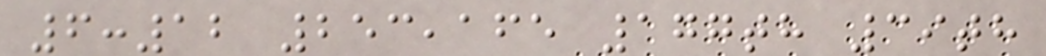6:12 253,165 177th 39th
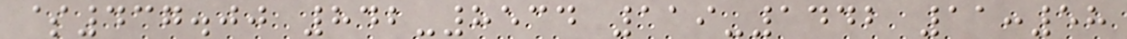$437.00 842-8534 119-1442 11:58
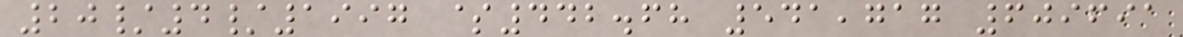20/4/1997 $442.68 541,717 609691
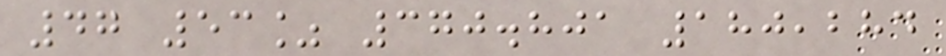47 53% 370.801 180,284
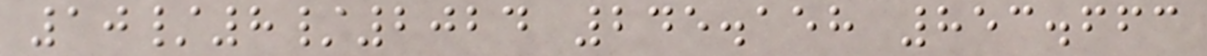10/8/2024 245.158 853.663
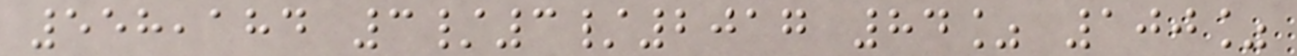558,184 3/3/2017 84% 100%
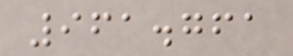961.761
